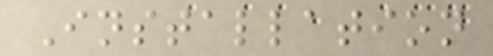Installation
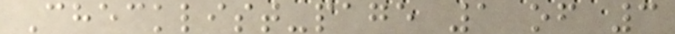Checklist-page 1 of 3
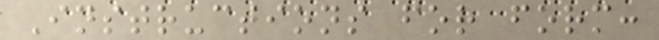Instructions for form:
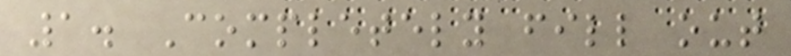1. Completely fill out
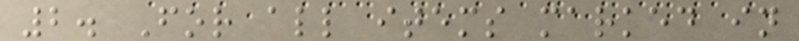2. For all items marked in
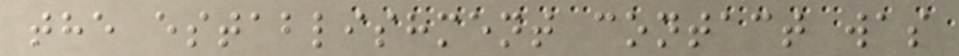the establishment contact was
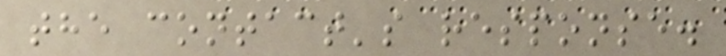the contact's response.
